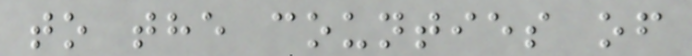to the counties of
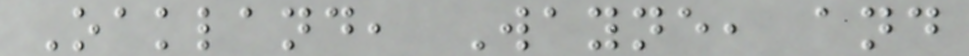Oakland, Wayne, and
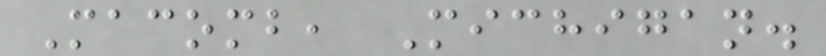Macomb, Michigan.
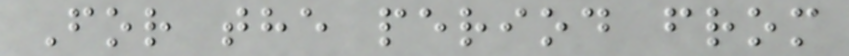For the period from
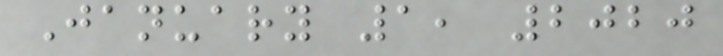January 1, 2020
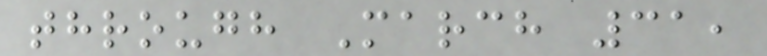through March 31,
